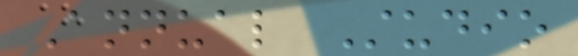Annual Studio
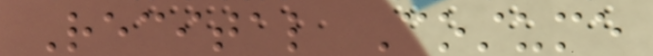Recital Costume
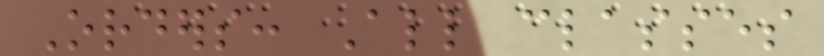Orders: All classes
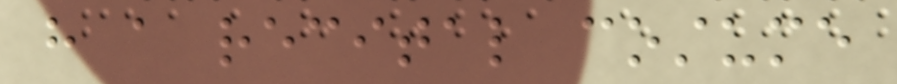have a recital costume
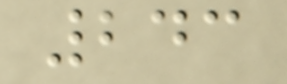243
